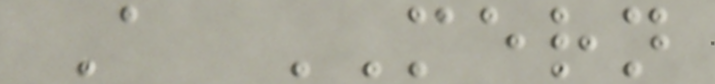A MERN
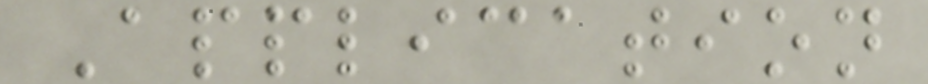Application
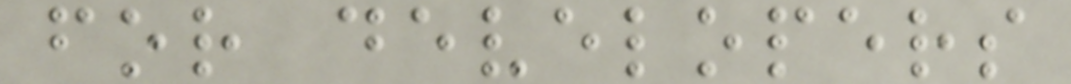for developers
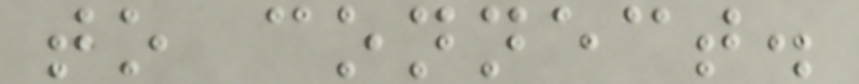to connect.
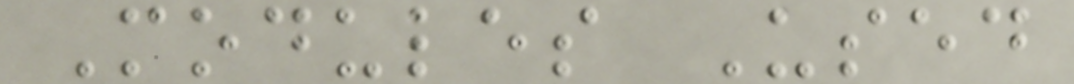Modules Used
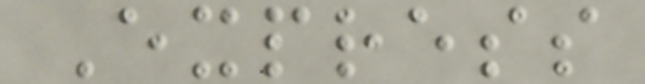Express
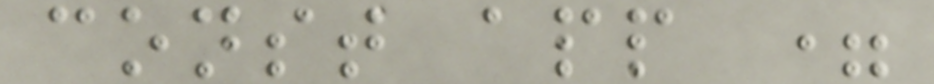const app =
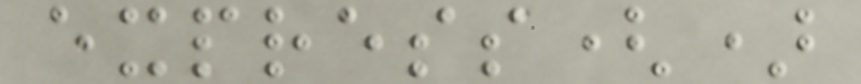express()
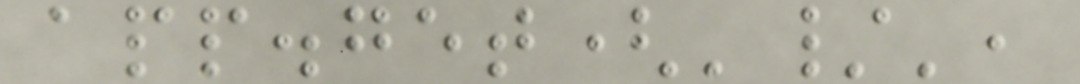app.get('/',
